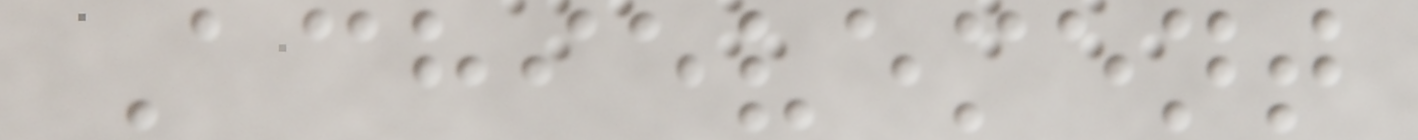Achievement
